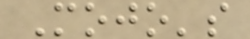Mojo's
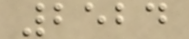2524
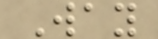Way
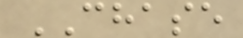CHASE
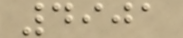4901
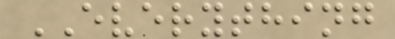EVERYTHING
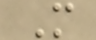M
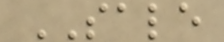SALE
